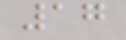17
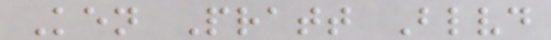Ken Pratt Blvd
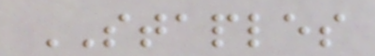STAPLES
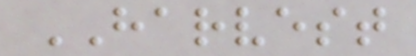HARVEST
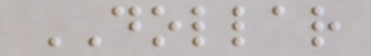DOLLAR
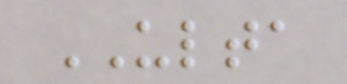ULTA
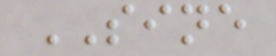SINE
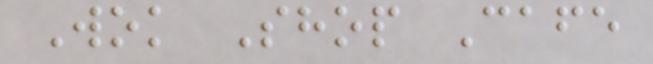Wok Shop Cafe
